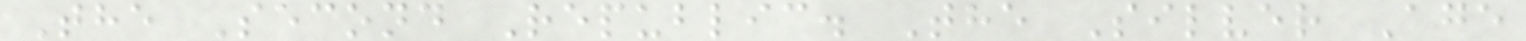The Second Republic. The Silver Age
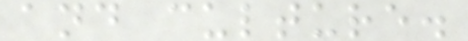and culture.
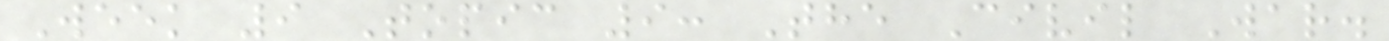Week 9 Topic 9: The Civil War.
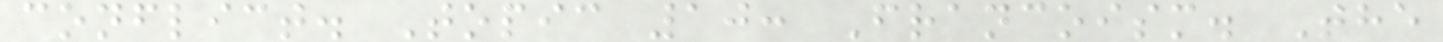conflict. Topic 10: Francoism. The
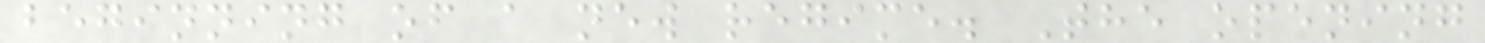beginning of a new regime. The opening
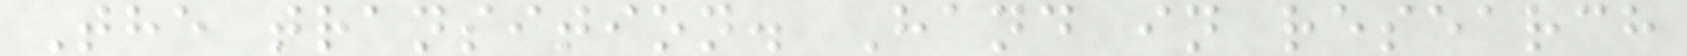The transition. Hand in research
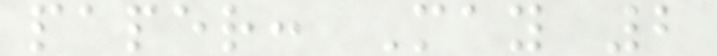paper: May 2
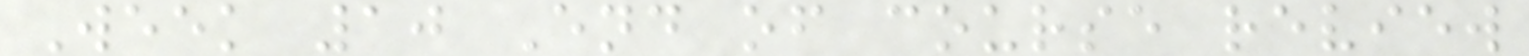Week 10 End of course review
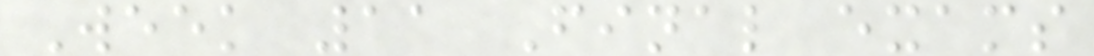Week 11 Final exams
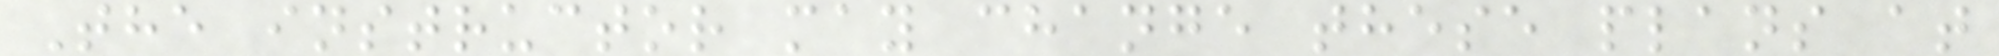The instructor may change these plans at
